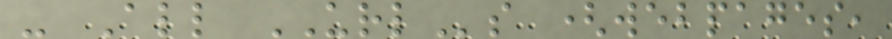- All URLs (webpages,
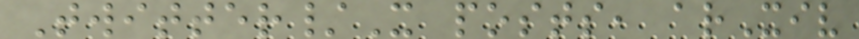Twitter/X posts, arXiv
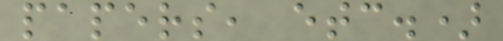papers, etc.)
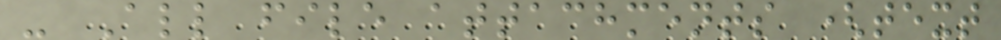- All file attachments (text
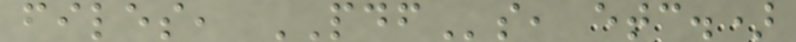files, PDFs, etc.)
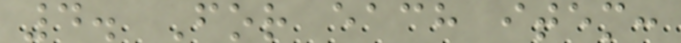4. For each item:
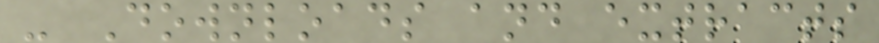- Downloads and extracts
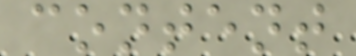content
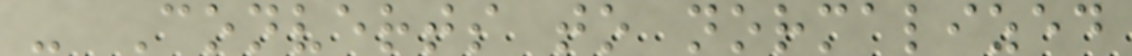- Converts to normalized
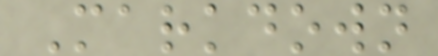Markdown
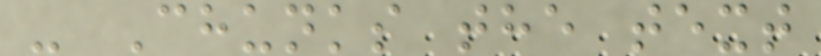- Chunks the text
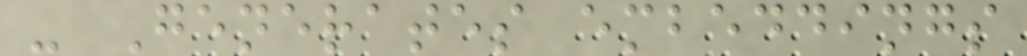- Generates embeddings
